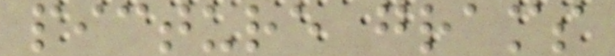picture grams
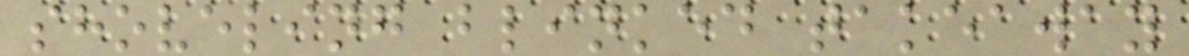shoveling blinked takeaway
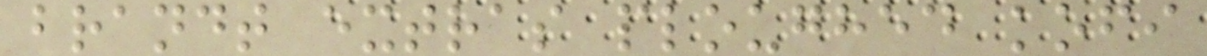brandt extras ploughed kofi
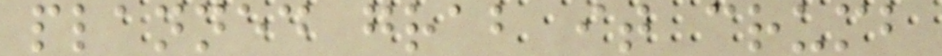planned grab it crumb
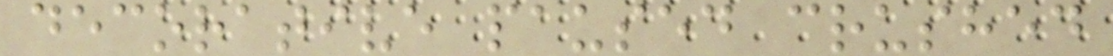decorative paused crushed
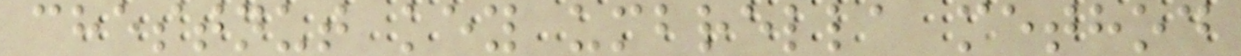chestnut key umbrella method
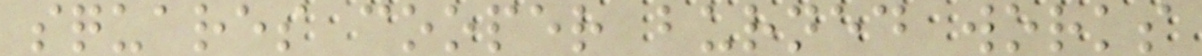squares cooper burned works
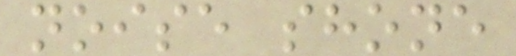noise shone
